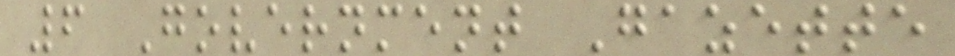6 Government Gazette
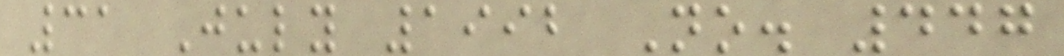31 July 1992 No. 447
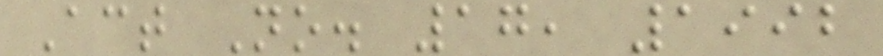Act No. 17, 1992
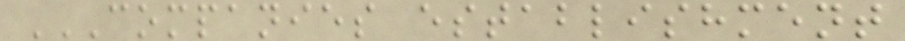COMPANIES ESTABLISHMENT
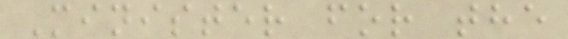Minister for the
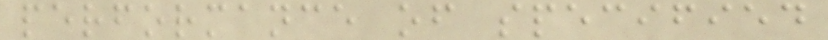performance of specified
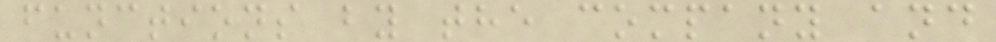functions by the company and
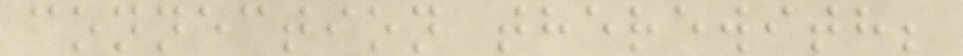connection therewith;
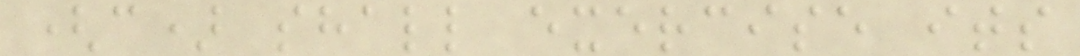(c) shall exercise its
